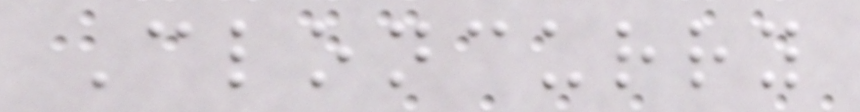Cloncurry
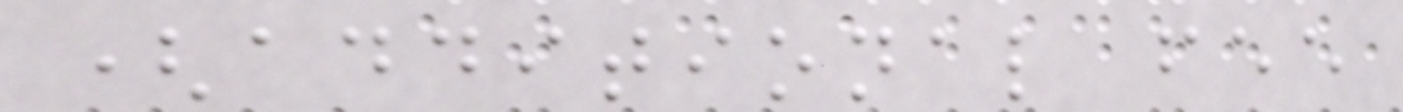(additional fee
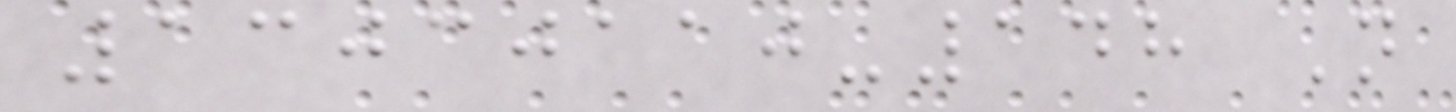13030110-148 N
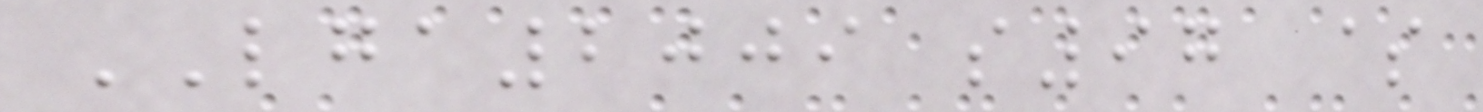LGA2009 s97 $
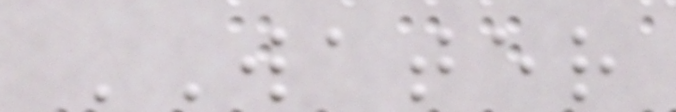WATER
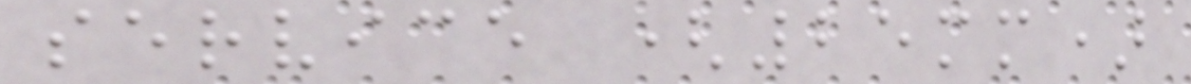service (25mm)
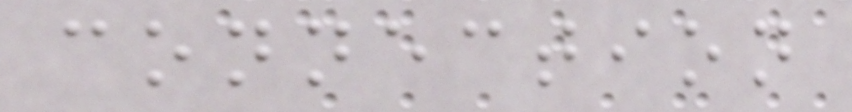connection
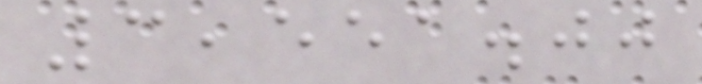3,551.00
